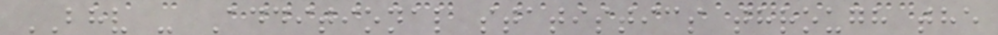BHV - Additional statistics through the
